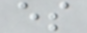es
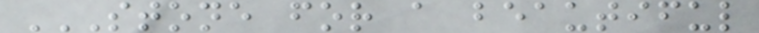STONE FOR A BEAUTIFUL
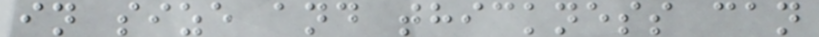in size and thickness can
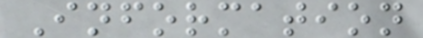Information
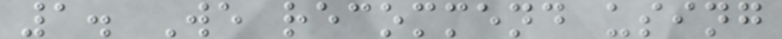1. We recommend using
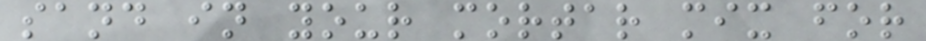sand in your mortar mix for
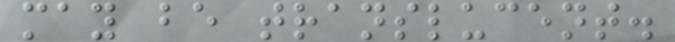may be translucent.
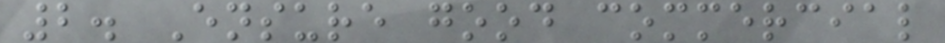2. Ensure good commercial
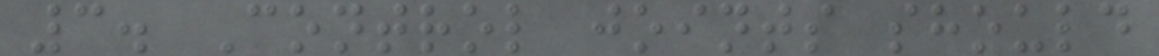3. Control joints should
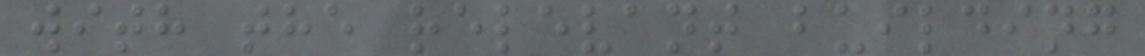with the relevant building
